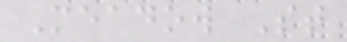Meadow St
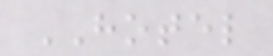HOTEL
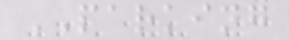PARKING
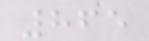865
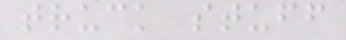truck stuff
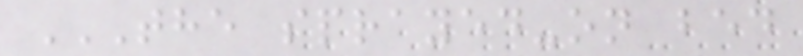THE SPRAYED-ON BED
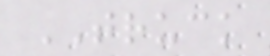TRUCK
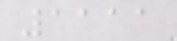1111
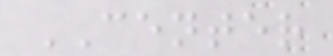CENTER
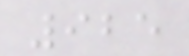925
